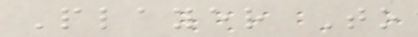Player To
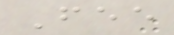Fee
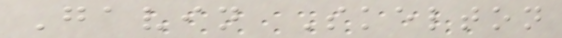Gavin Skelton
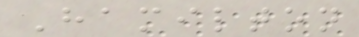Hamilton
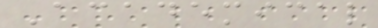Academical
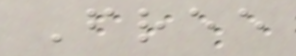Free
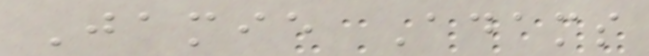Jamie Adams
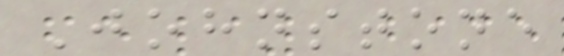Johnstone
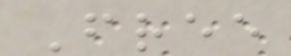Free
